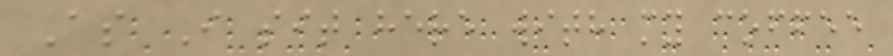As I sit here with my coffee
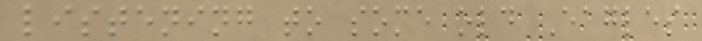listening to some old Eagles
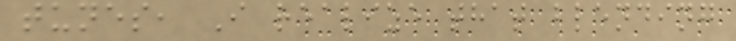tunes, I realize that blending
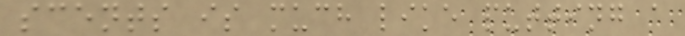scents is much like putting a
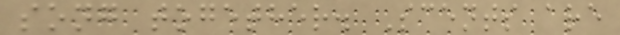song together. Scents are
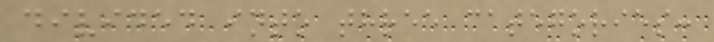divided into three categories:
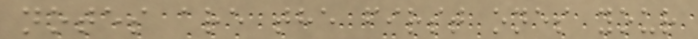notes are the first ones your
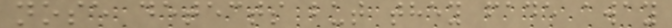nose detects but they fade away
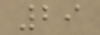29
